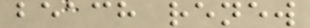beach renew
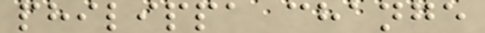philippa change
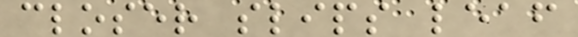closer slips leaf
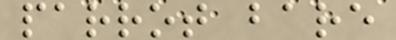parrot bare
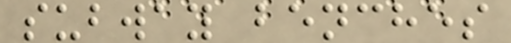subway benches
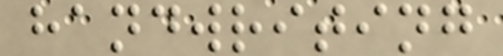handwriting
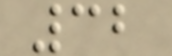32
